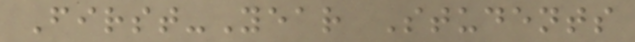First-Year Students
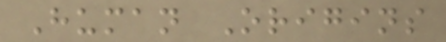Human Origins
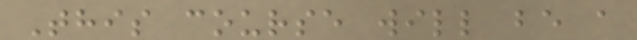This course will be a
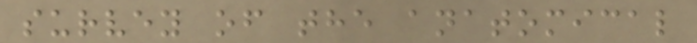survey of the anatomical
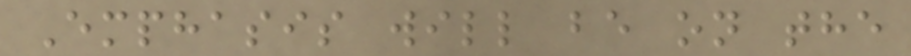Emphasis will be on the
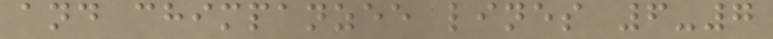and chimpanzee lines 6-7
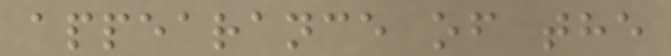appearance of the
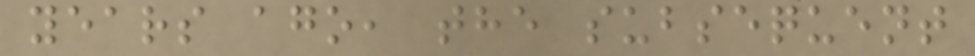years ago, the subsequent
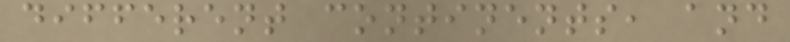different continents, and
